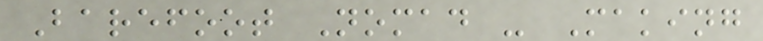Barefoot Nomad - Making
